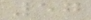57
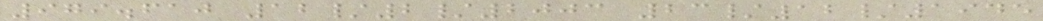979.610 12/2/2003 23/12/1945
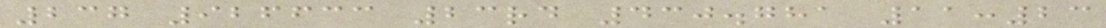237 926633 23rd 430.781 11:23
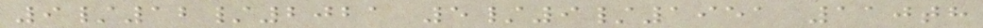9/12/2021 5/9/1951 110th
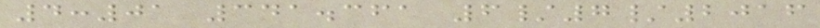4:01 341.361 6/7/2016
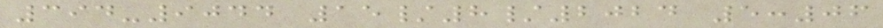394-9044 15/8/2024 5:06
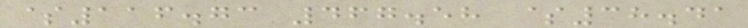$116.73 467.58 $38.41
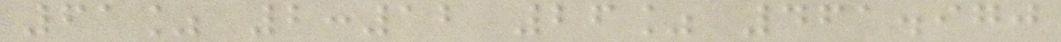61% 2:12 26% 461.970
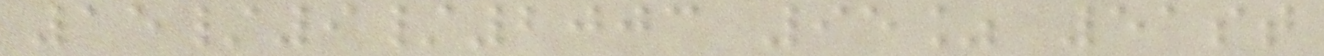15/9/2003 95% 51st
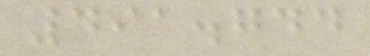491.744
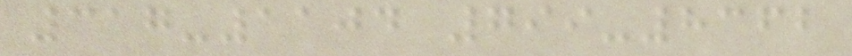317-1104 799-8362
